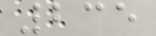235
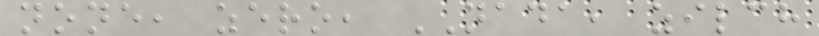none, zero, NADA, zilch
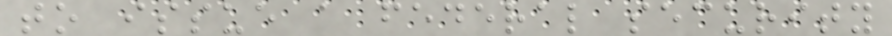to issue a federal security
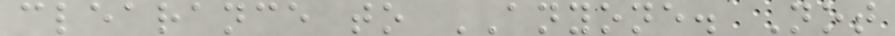clearance to ANYONE. Not
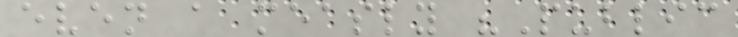even a measly "Public
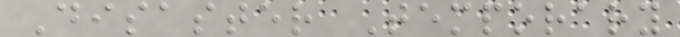Disaster Temporary
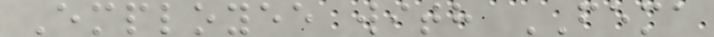Employee with FEMA
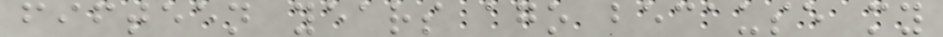fifteen years ago because my
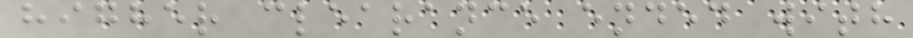higher clearance ended with
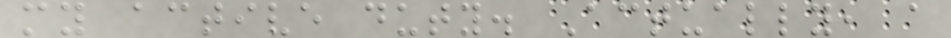my active duty. Actually, a
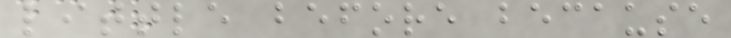little before because
